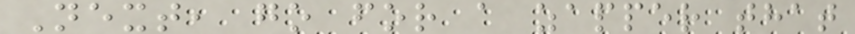Next, go for a zapper that
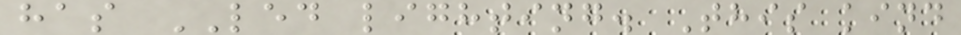has LED lighting. This kind
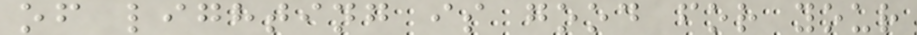of lighting is good for your
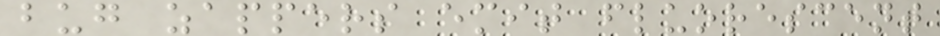bug zappers emit fluorescent
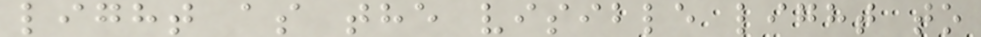light as the visible light to
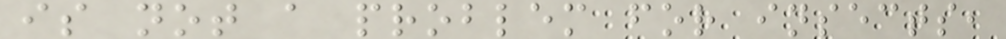is not a problem for insects,
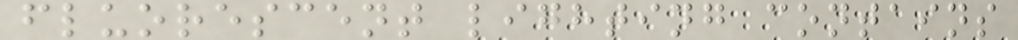fluorescent lighting contains
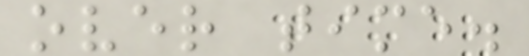over time.
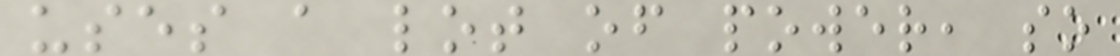uses a lot of power, so
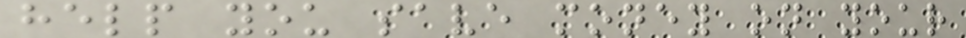help you save money on your
